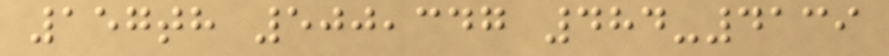157th 500,347 484-4139
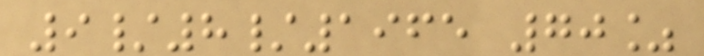9/8/1965 70%
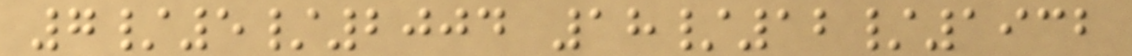7/5/2004 18/12/1932
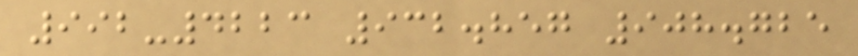992-4223 932.857 908.725
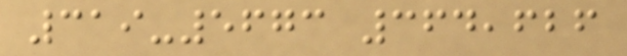319-5673 364,626
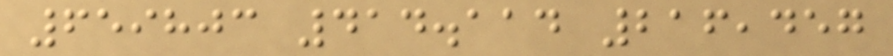659803 414.114 216,457
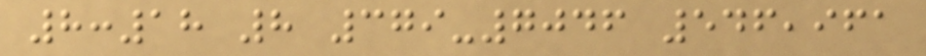8:18 8 379-7046 546,961
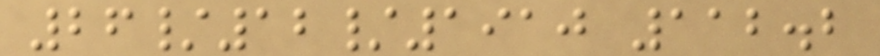26/12/1910 112.2
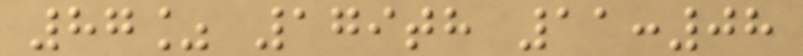87% 179th 11:08
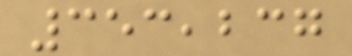353,237
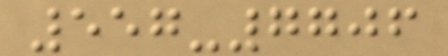557-7706
